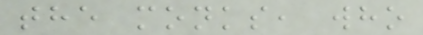the monks, who
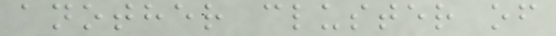another cluster of
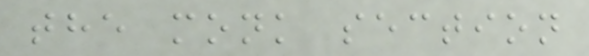the monk section
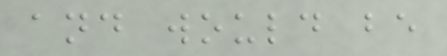and would be
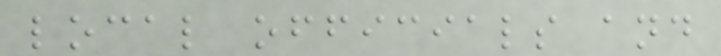local officials and
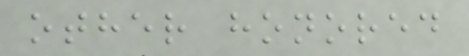other honored
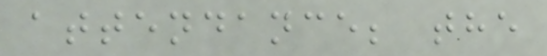attendance; the
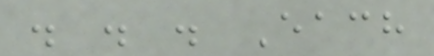. . . Each
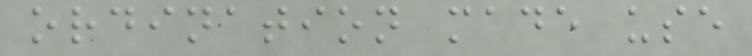ordination made use
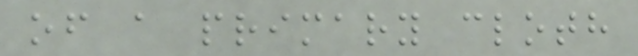of a primary cloth
